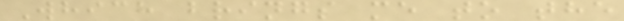Which brings me to the
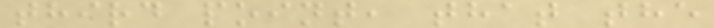third point, that the
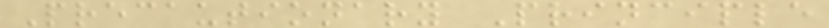Precautionary Principle
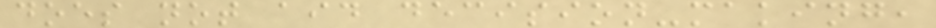does not aid decision-making,
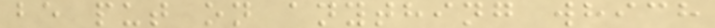be put on anything which
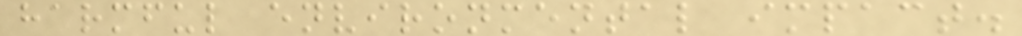harmful environmental impact.
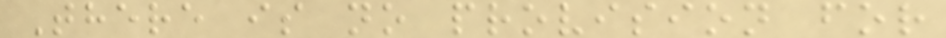There is no provision for
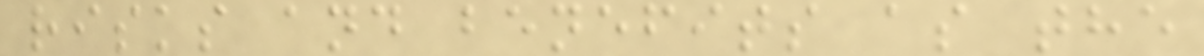risks and benefits as the
